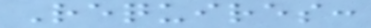Requires:
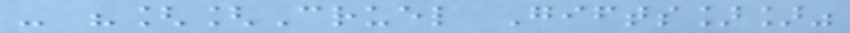- "[[Cruel Gifts]]"
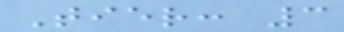Tier: 3
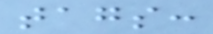tags:
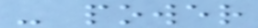- power
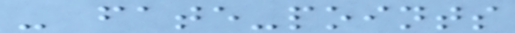- fate-points
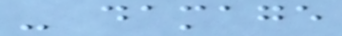- damage
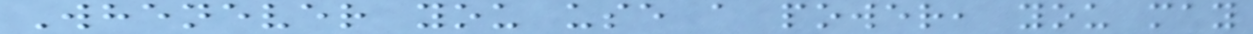Whenever you use a power, you may
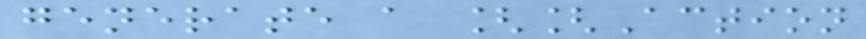generate a [[Action
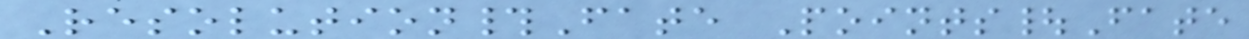Resolution#Fate Points|Fate
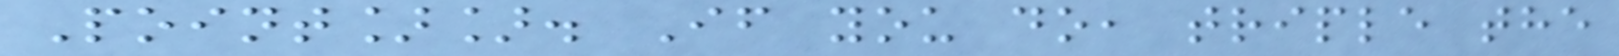Point]]. If you do, triple the
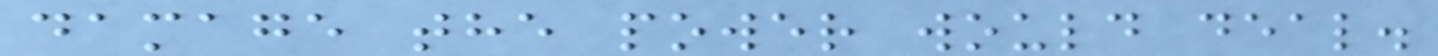damage the power would deal.
